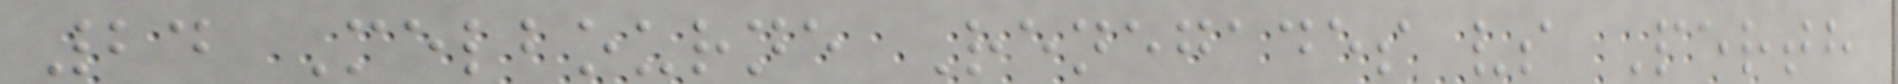24 Melbourne Renegades vs Perth
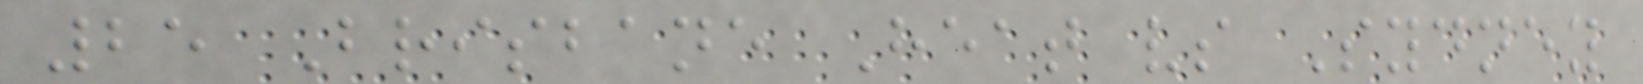25 Brisbane Heat vs Sydney
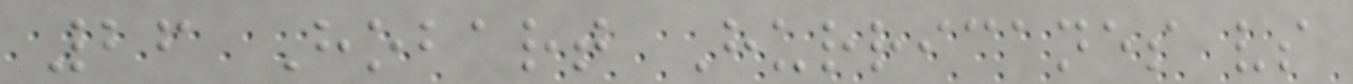26 Hobart Hurricanes vs
